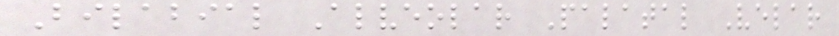Bilabial Alveolar Palatal Velar
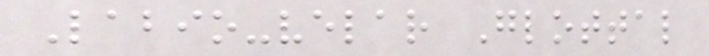Labio-velar Glottal
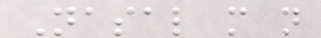Nasal m n
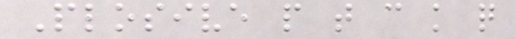Plosive p t c k q
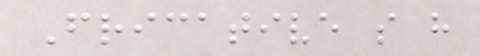Fricative s h
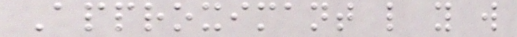Approximant l y w
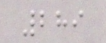289
